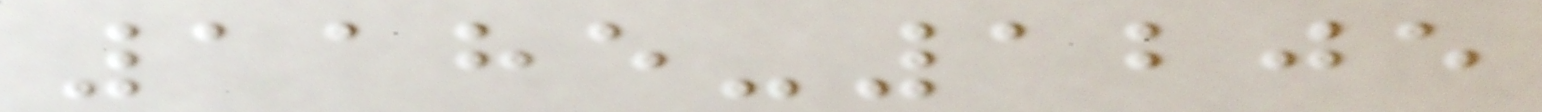1185-1205
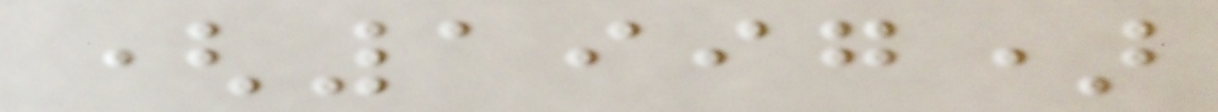(1997)
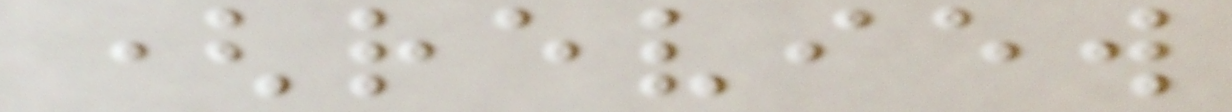(review
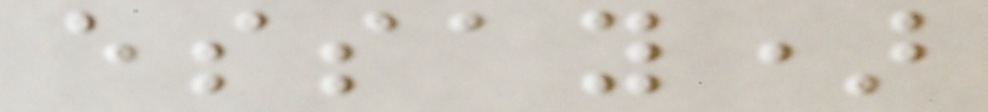essay)
